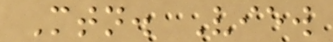Mtn. View
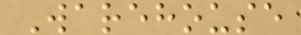Warehouse
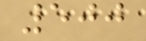500
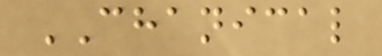CHANICAL
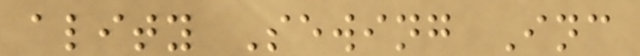ality Sewing Inc
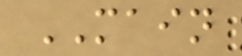MAIN
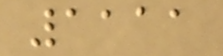1111
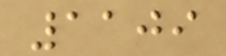1109
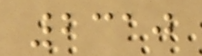2310
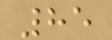85
